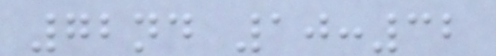72nd 10:32
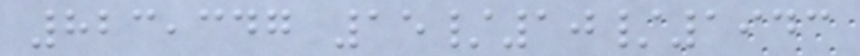823,347 15/10/1943
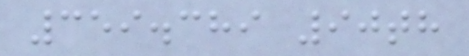359.389 90th
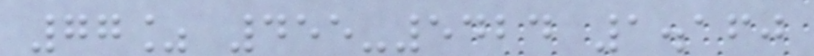77% 455-5424 1.160
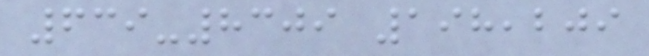639-8309 198,209
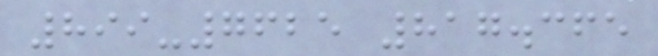899-7625 817.365
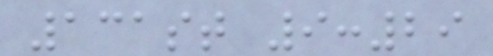131st 9:29
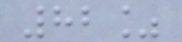82%
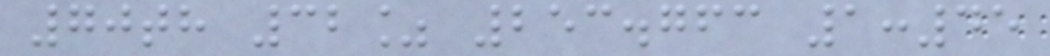70th 32% 253.763 1:45
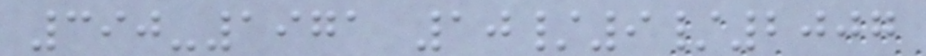390-1971 10/9/2007
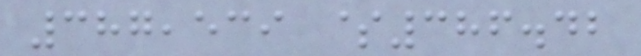387,539 $386.42
